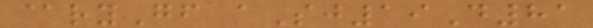@ryGf aSj19D81
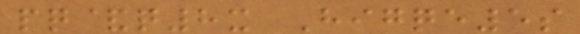pq&q8x Higqe5s
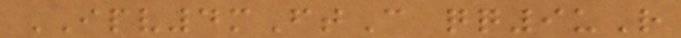IPV4mFtC qq9uR
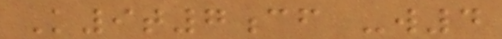K9t7cf -w4
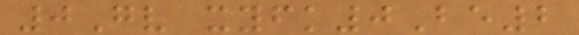0Gv xyfk0Be2
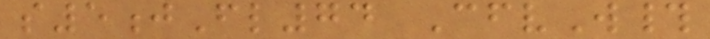s5jFl74 CfvW#
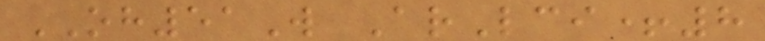OH51W ArLci+8
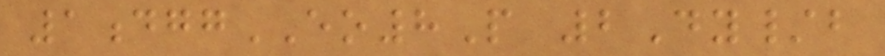1dggEO8P 2Dy/b
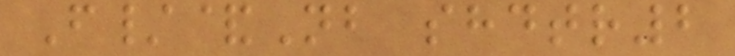F/&Nb shdtr2
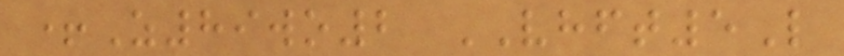+Z89wo2 VHFT5L
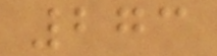273
